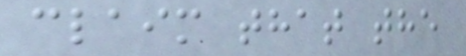claim that the
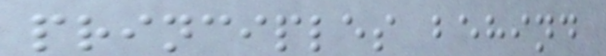principles behind
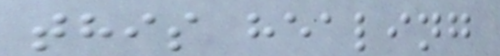this healing
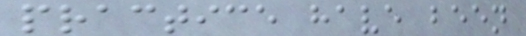practice have been
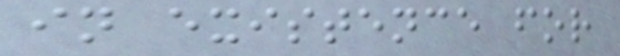in existence for
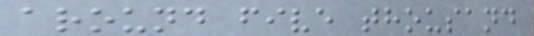around five thousand
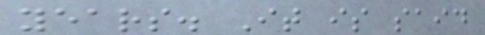years. It is said
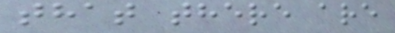that there are
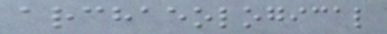archaeological
